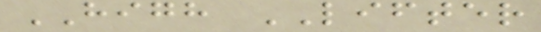HIGH LIFTER
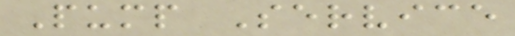Pump Service
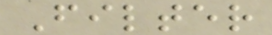Filter
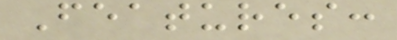Features:
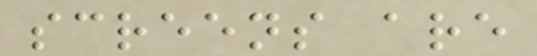screens are
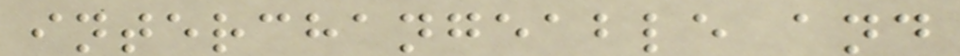interchangeable and
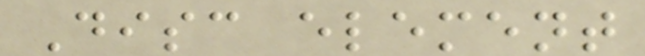Disc element
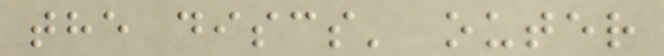the discs' outer
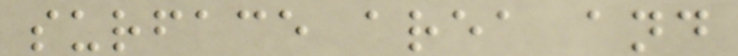surface area and
